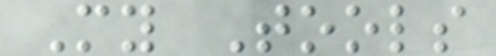My Tools
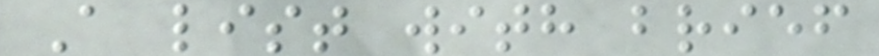A list with brief
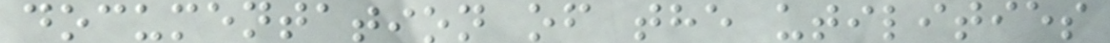documentation of the utilities
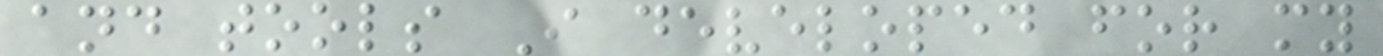and tools I developed for my
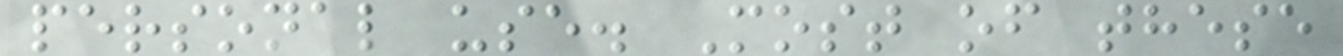personal use. Most of these
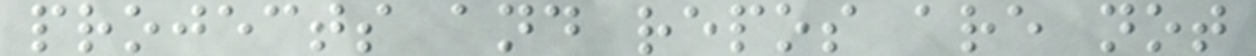projects and repos are not
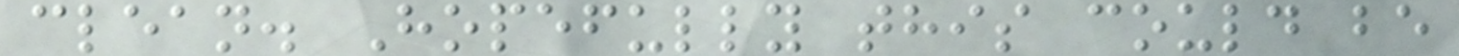clean. Hopefully this could be
